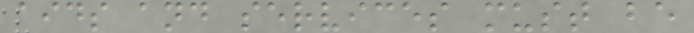aids and services must be
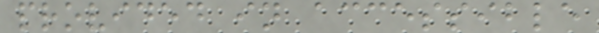provided in accessible
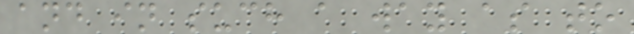and in such a way as to
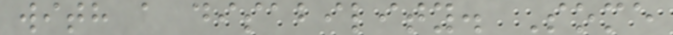with a disability. Some
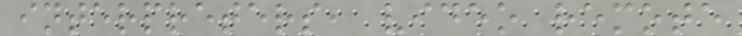interpreters, video remote
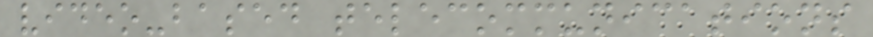video-based telecommunications
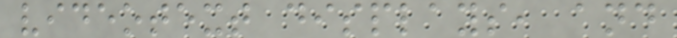videotext displays, and
